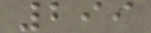299
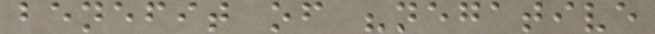benefit of "negative
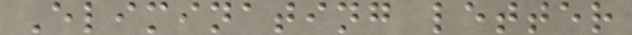Eliminating letter
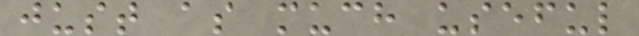just as much useful
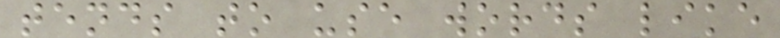tends to use words like
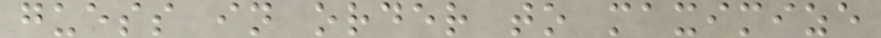guess in order to maximize
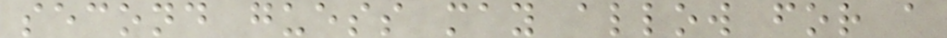second guess may allow for a
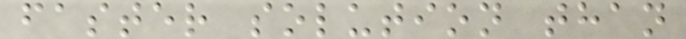faster solution than
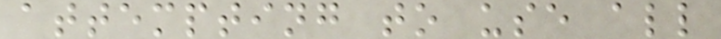attempting to use all
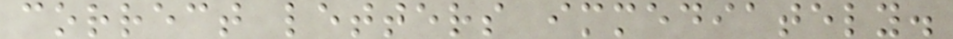correct letters immediately.
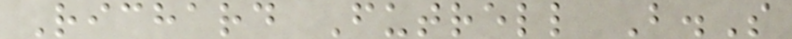Richard Futrell B.S
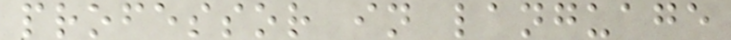professor in language
